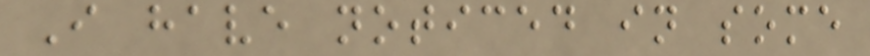I have noticed in some
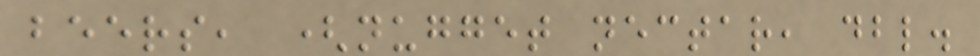beers, (nugget nectar, dbl.
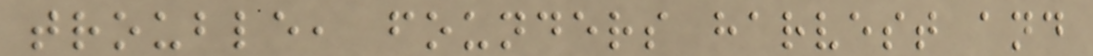trouble, founders harvest and
